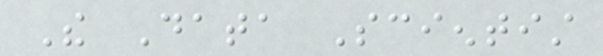The Data Scientist
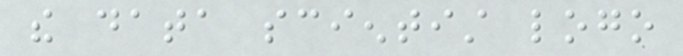the data scientist logo
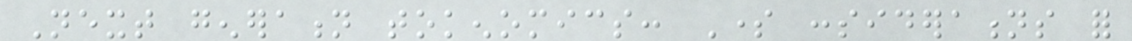Next generation tokenomics: Some considerations for
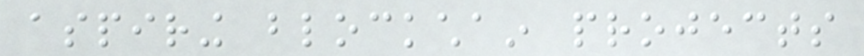aspiring blockchain projects
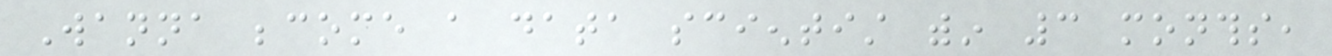Wanna become a data scientist within 3 months,
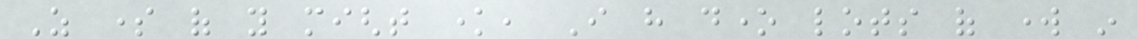As some of you might know, I have done lots of work in
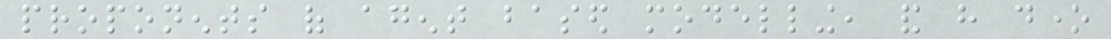proponents of agent based modelling, and have done
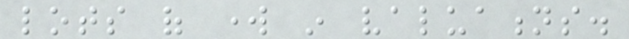lots of work in valuations.
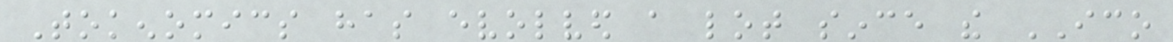Tokenomics has evolved a lot since the ICO
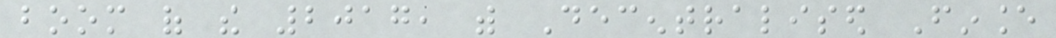boom of the 2017, with Decentralised Finance
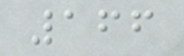166
